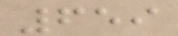659
